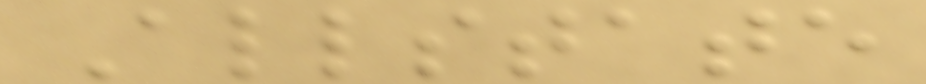Allstate
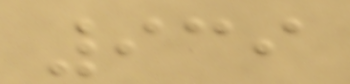939
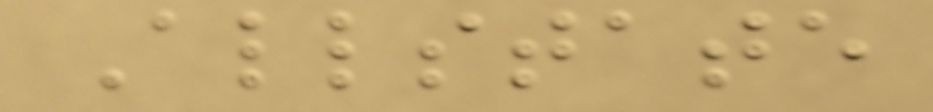Allstate
